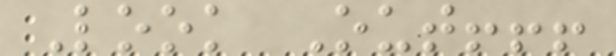Look Out!!!
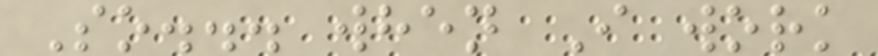So... when I work
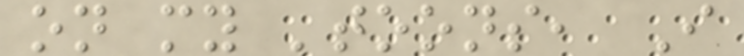on my 'toons, I
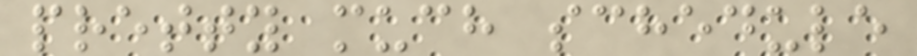pretty much schedule
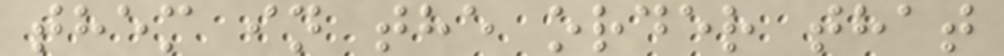them in the order that
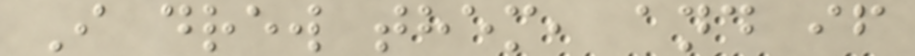I drew them, and if
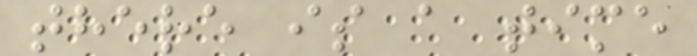there is a time
